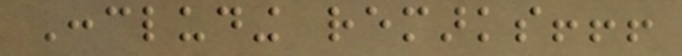Concluding remarks!!!
